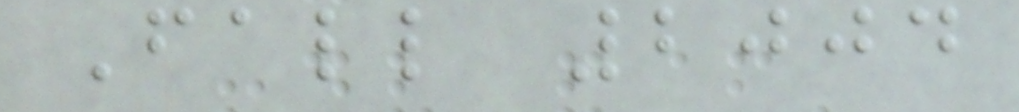Fall 2004
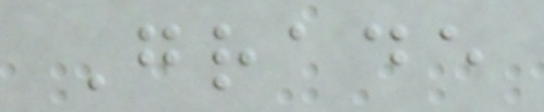Grade
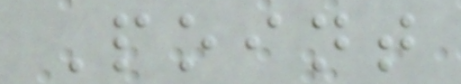Point
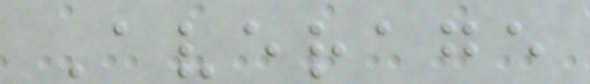Average
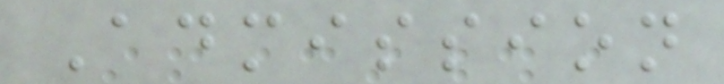Admission
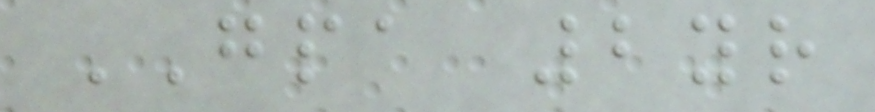GPA 2yr
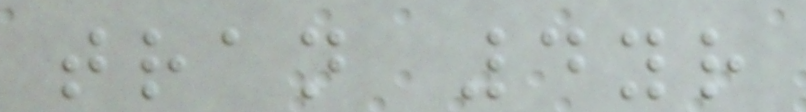tran 4yr
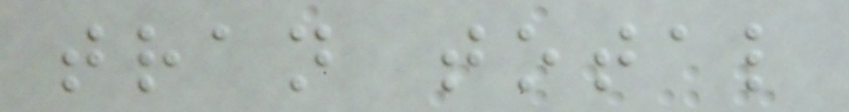tran total
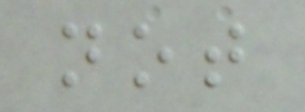not
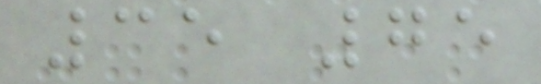35 75
